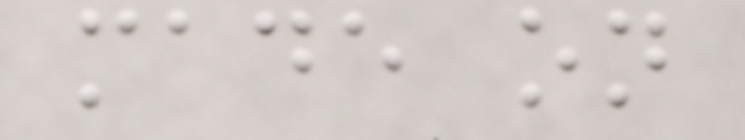made on
